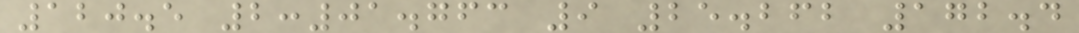120.5 2:01.763 9 25.262 172.4
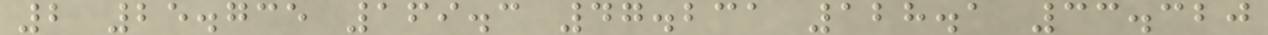2 25.735 169.3 47.231 128.1 33.320
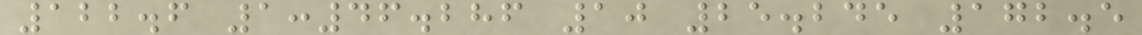122.6 1:46.286 10 25.245 172.5
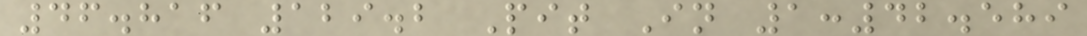46.816 129.2 Pit In 1:42.589
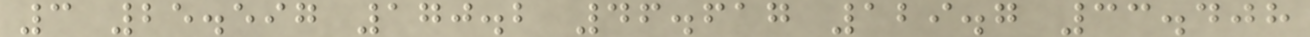3 25.597 170.2 46.617 129.7 33.408
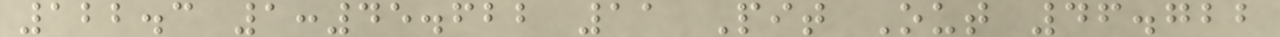122.3 1:45.622 11 Pit Out 46.722
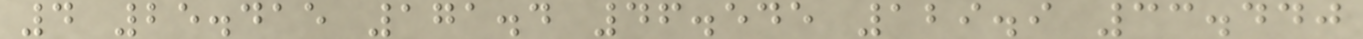4 25.415 171.4 46.545 129.9 33.440
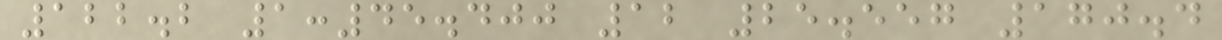122.2 1:45.400 12 25.557 170.4
